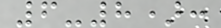6-8):
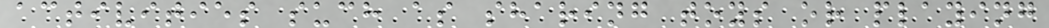activities such as sharing toys or playing
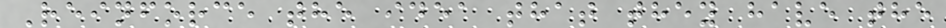Reinforce the idea that they have the
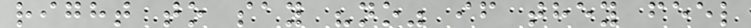right to say "no" if they feel
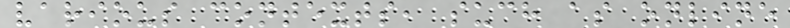various contexts, such as online
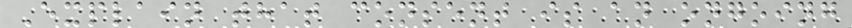Explain that consent is an ongoing
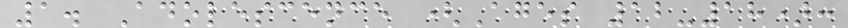1. Adolescence (Ages 12-18):
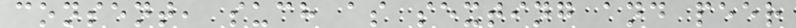consent, such as sexting and peer
